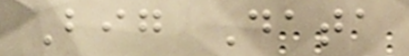Big Data
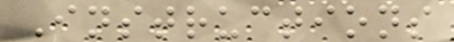Instructions
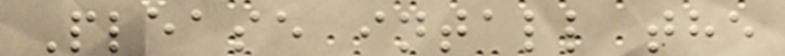Please intall the
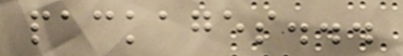packages...
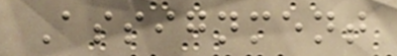Assignment
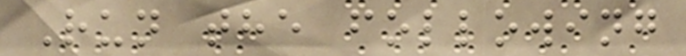Run the following
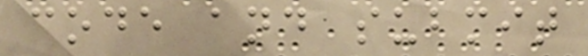code and submit
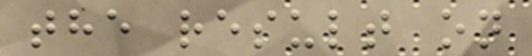the result on
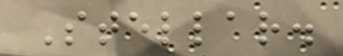Stellar.
